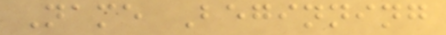Name Beginning
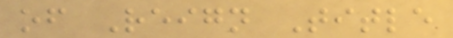of Reign Title
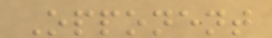Opponent
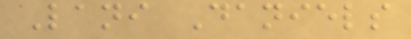Lani Daniels
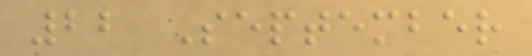22 September
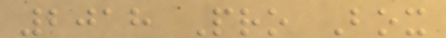2018 Pro Box
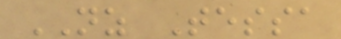NZ Tessa
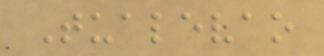Tualevao
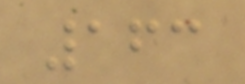163
